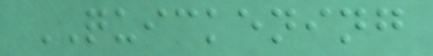QUICKENING
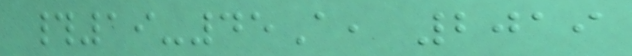#19-45A, 2019
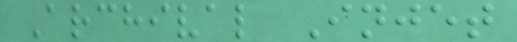Archival Injet
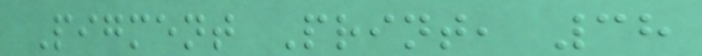Pigment Print, 38
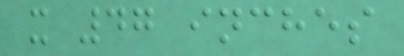x 47 inches
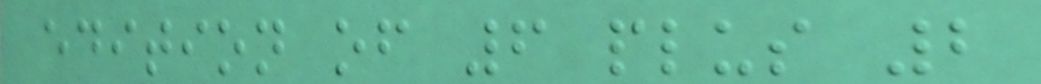edition of 6 plus 2
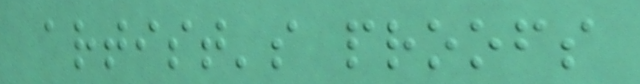artist's proofs
